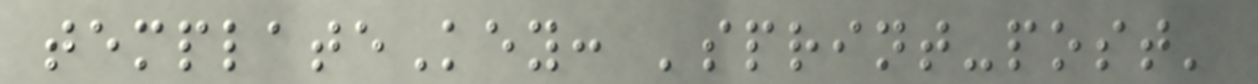templateKey: 'sprint-post'
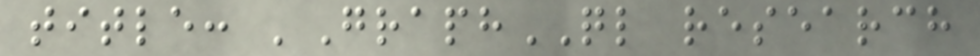title: 'GraphQL research
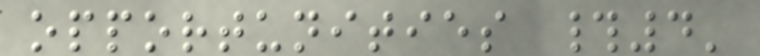opportunities #4'
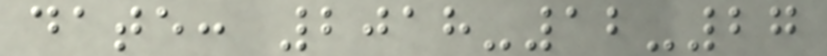date: 2018-12-27
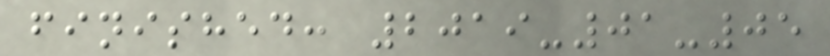finished: 2019-01-05
